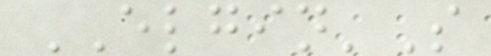ELGIN'S
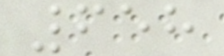658
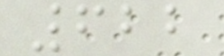622
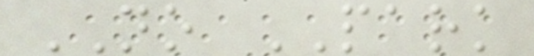NO PARK
